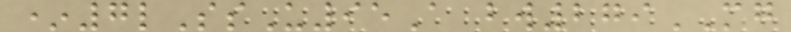*7lSsU95A bw279MG
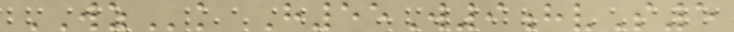WZk H55W9hvS5
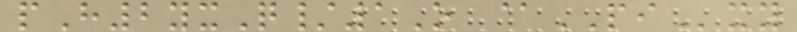pH2yxQ/1O @PIxy
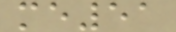me51
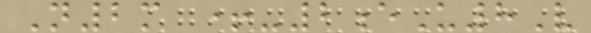N2m +-2eU8V
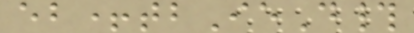eb+tbIeD#
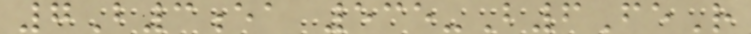7B3ea 535-B6FeR
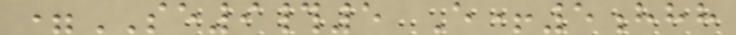=SE9#5 E+5hhh
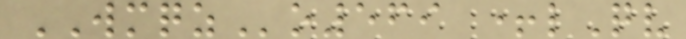WMQZo569 +lQv
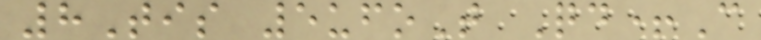8Tis 5ufoT Qd+C
